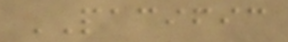PACIFIC
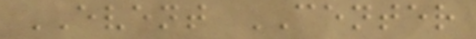EVENT CENTER
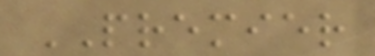PREMIER
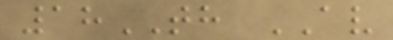18TH AV
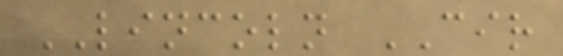LINCOLN CIR
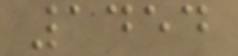1454
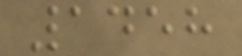1458
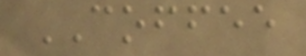COFFEE
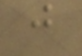j
